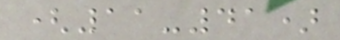(11-41)
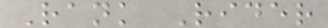Rank Rider
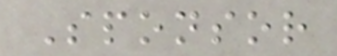Sponsor
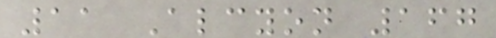11 Alcyon 167
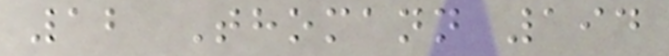12 Thomann 194
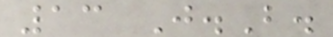13 J.B.
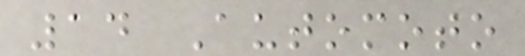14 Automoto
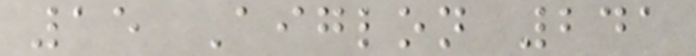15 Aiglon 241
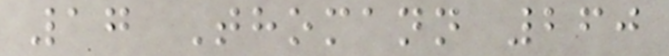17 Thomann 260
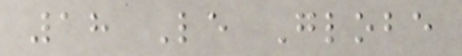18 Le Globe
